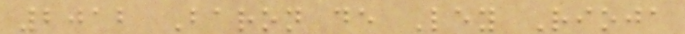2012 Baron de Ley Rioja
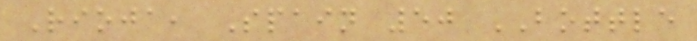Rioja, Spain 50 BOTTLE
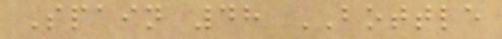Spain 48 BOTTLE
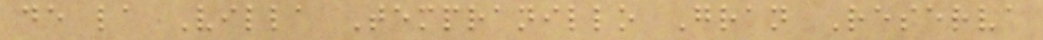de la Villa Tempranillo Gran Reserva
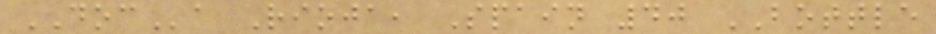DOCa Rioja, Spain 40 BOTTLE
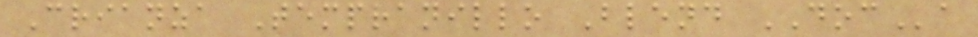Crianza Tempranillo Blend DOCa
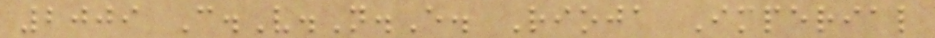2009 C.V.N.E. Rioja Imperial
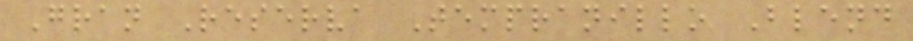Gran Reserva Tempranillo Blend
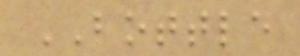BOTTLE
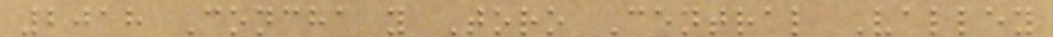2018 Concha y Toro Central Valley
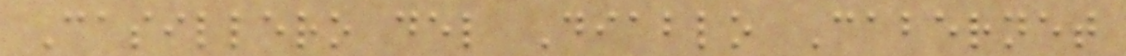Casillero del Diablo Cabernet
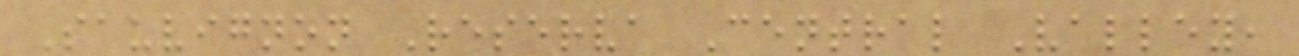Sauvignon Reserva Central Valley,
